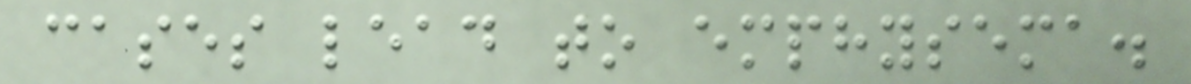cases lead to emphysema.
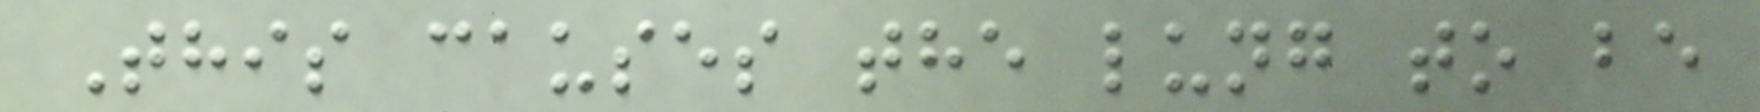This causes the lung to be
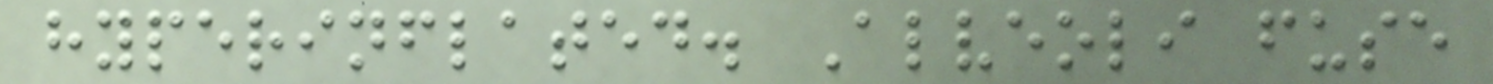hyperinflated. Alveoli fuse
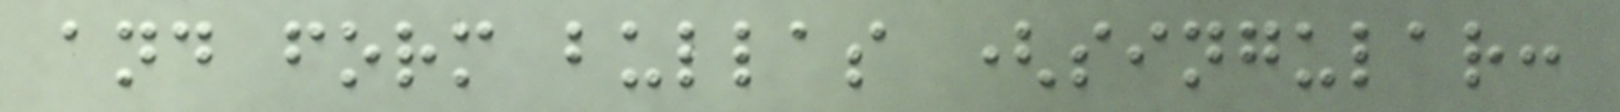and form bullas (singular:
